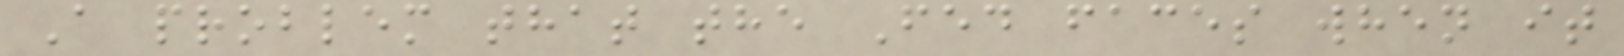A problem that the Fed faces when it
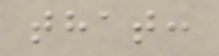that:
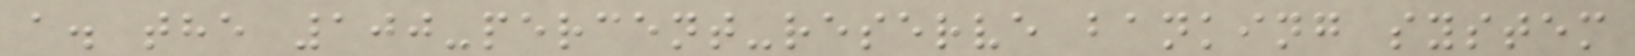a. the 100-percent-reserve banking system
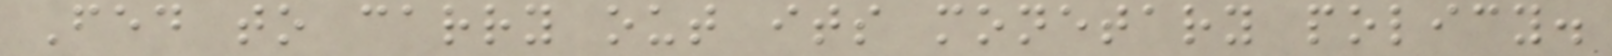Fed to carry out its monetary policy.
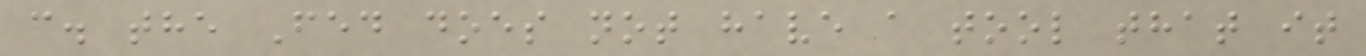c. the Fed does not have a tool that it
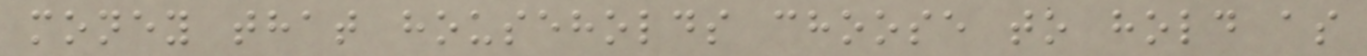money that households choose to hold as
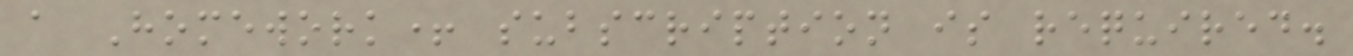a Homework+ subscription is required.
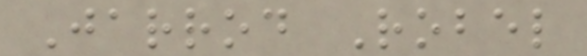Jarrod Robel
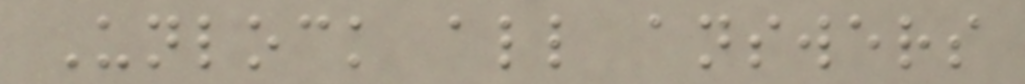Unlock all answers
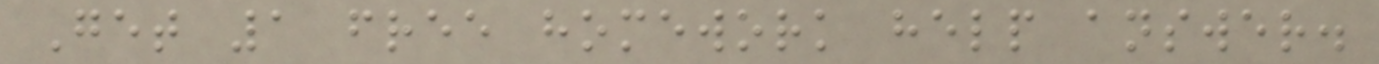Get 1 free homework help answer.
